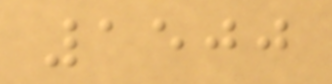1500
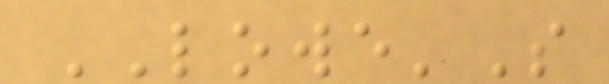LOWE'S
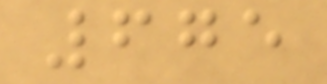675
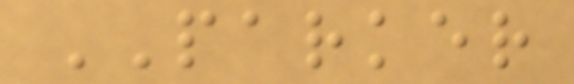PARKER
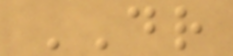DR
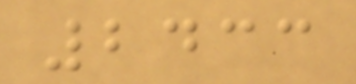2433
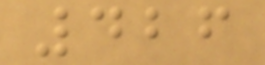426
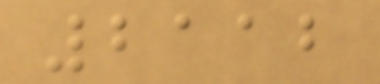2112
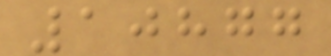10877
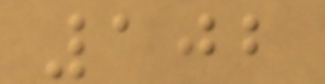102
